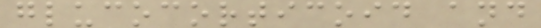glucocorticoid and
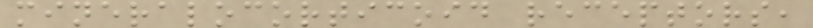mineralocorticoid receptors,
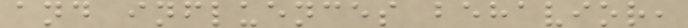and influences behavior,
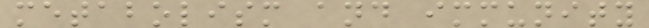metabolism and immunity
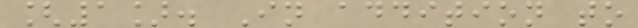[1]. In addition to
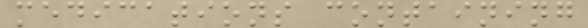medications containing
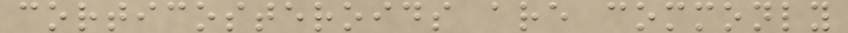corticosteroids are commonly
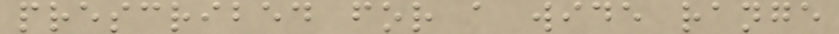prescribed for a wide range
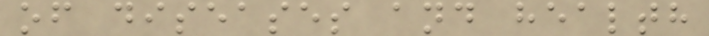of diseases and health
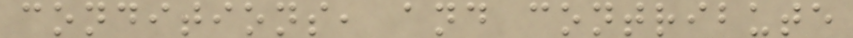conditions, and contribute
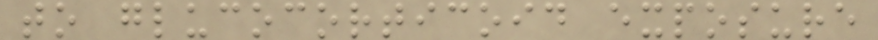to glucocorticoid exposure
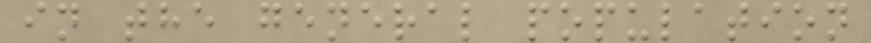in the general population
